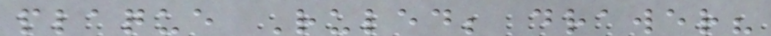plaque Ruled; drawer?
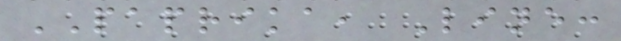PAPRIKA, Line:
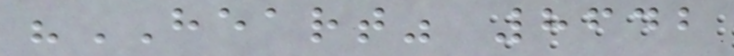"HEART" 8642
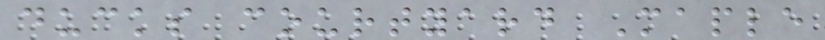ducks courtyard Maple
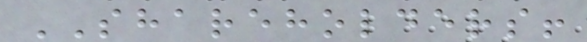SHAREHOLDERS!
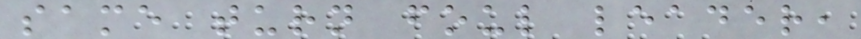same turn foul leader,
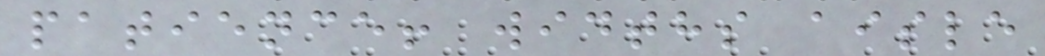patience! widths aisle
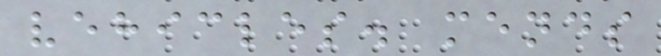vehicles. mends
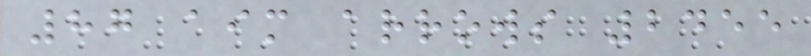87 aim arrows 2455
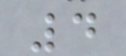4
